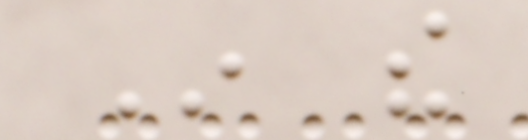In the
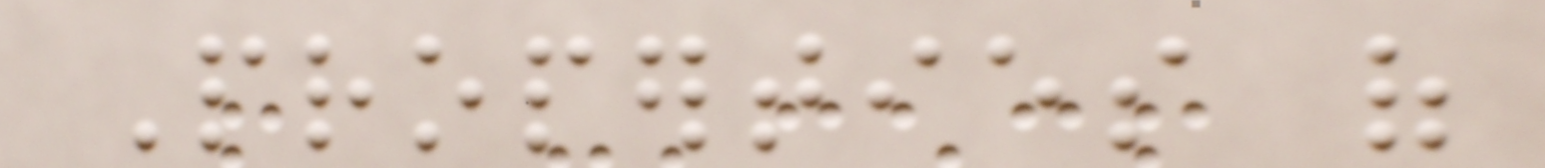Properties of
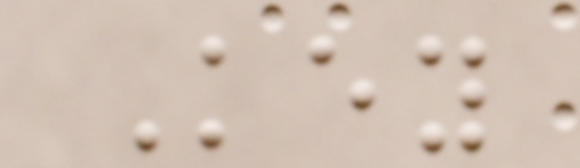Key
